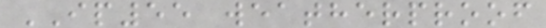IP55 weatherproof
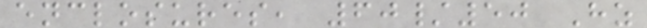enclosures, 60/50 Hz
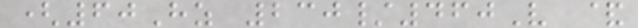(60Hz 230/460V &
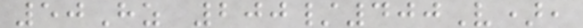50Hz 200/400V),
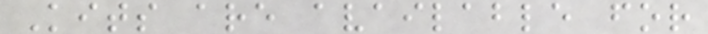Kits are available for
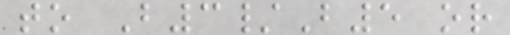to B3/B5 or
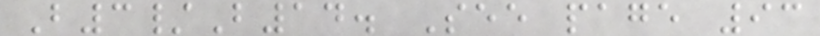B3/B14. See page 93
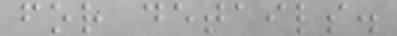for details.
